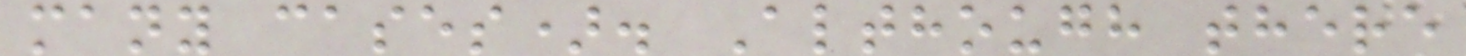many cases). Although there
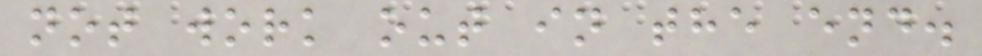not work out in the end.
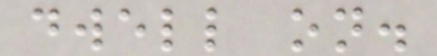dwell on.
